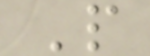P
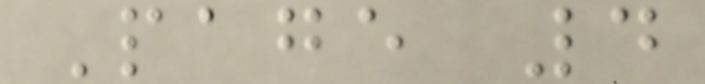Page 4
